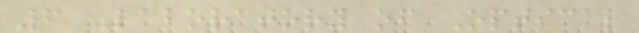6 Laboratory of Optical
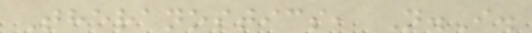Theranostics, N.I.
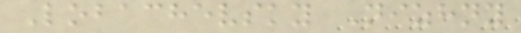Lobachevsky Nizhny
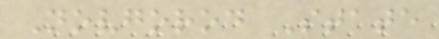Novgorod State
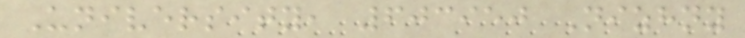University, 603950 Nizhny
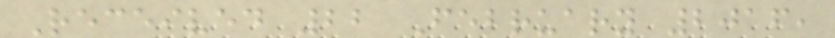Received 22 February 2016,
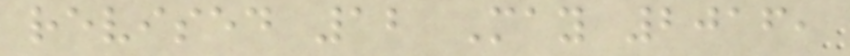revised 12 May 2016,
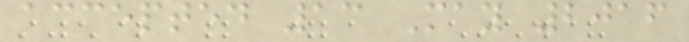accepted 13 May 2016
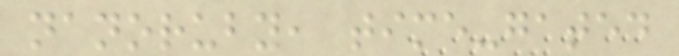nanoruby, time-gated
